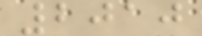2010
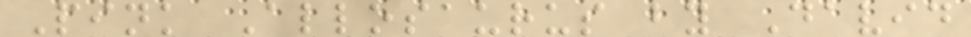Pink Allosaurus by David
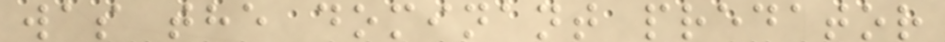was the dominant predator
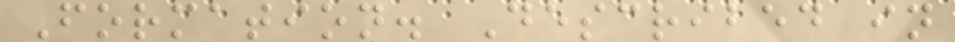Formation. Described in
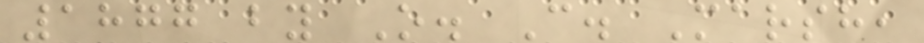1877 by O. C. Marsh,
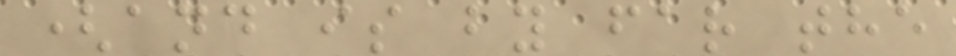(and is by far the
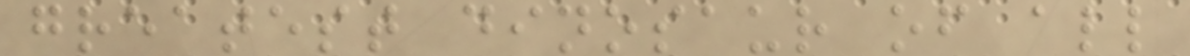greatest dinosaur of all
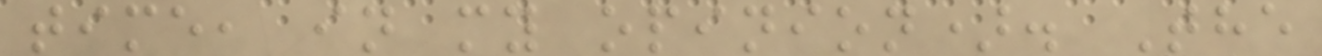time, in my opinion). The
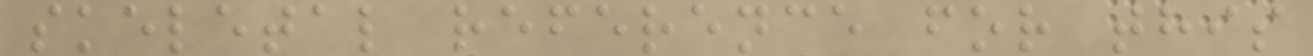skeletal reference for this
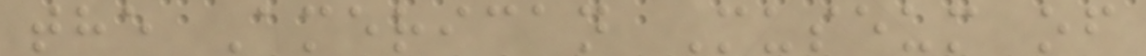the American Museum of
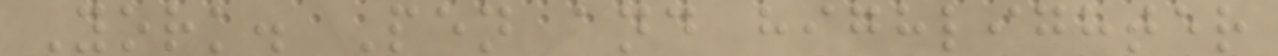York. Pen and highlighter
